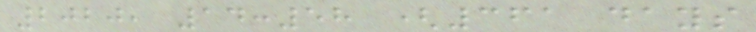2020, 14:58 (361 days
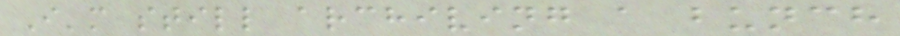I'm still archiving a bunch
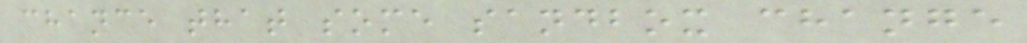chance that some sandbox change
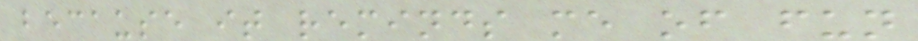because it reminds me of fun
